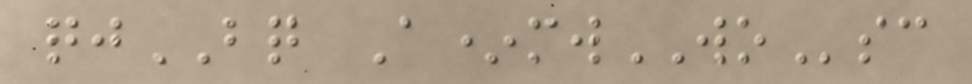qjBQ A*mwWOsc
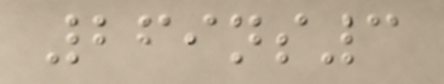269ns3
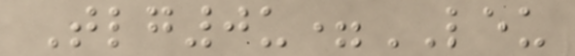Tlg0u=LEU
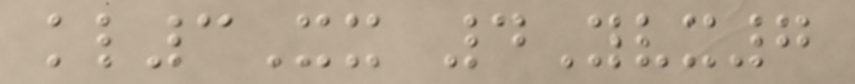kl3Xx 4Yvx7
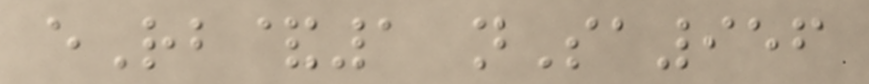eRb&1 nSa956
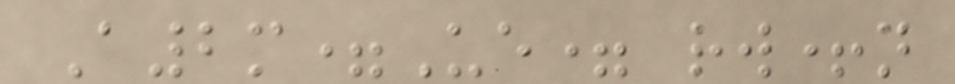A2m=Ue= rw+n
